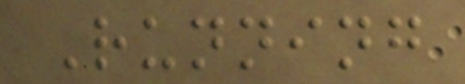Running
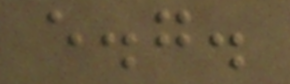e.g.
